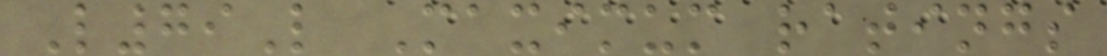L79L Maximum ratings
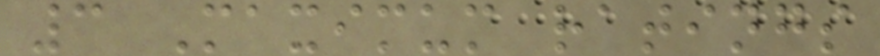3 Maximum ratings
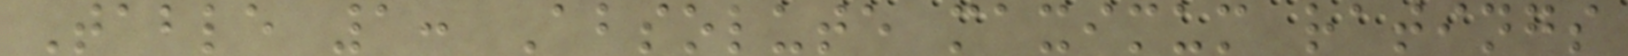Table 1: Absolute maximum ratings
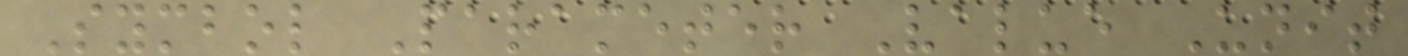Symbol Parameter Value Unit
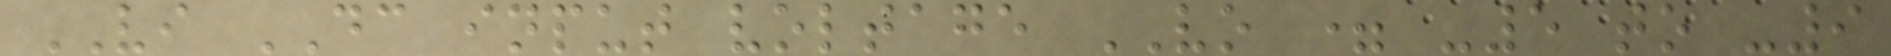VI DC input voltage VO = -5 to -9
